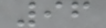96
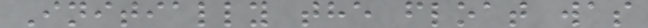Initially the float was
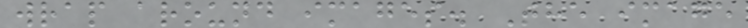wrap around images. The image
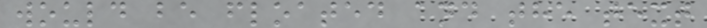would be floated and the text
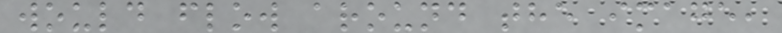would flow around the image,
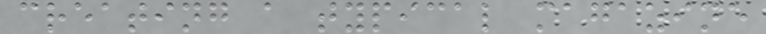creating a typical magazine
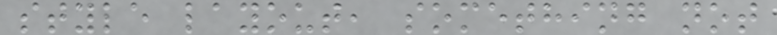style layout, something not
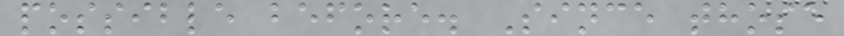possible before. Since those
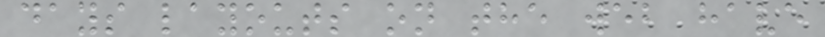days layouts on the web have
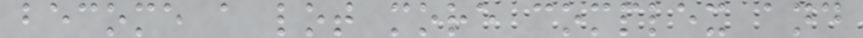become a lot more complex and
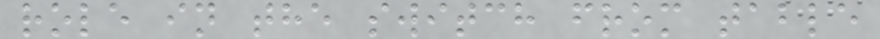role in the switch from table
